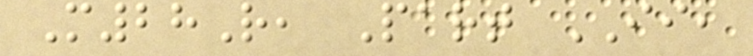M28R, Part II,
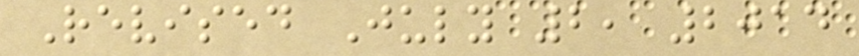Revised July 2, 2014
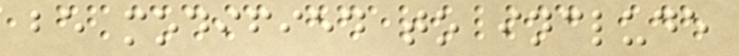be modified to include
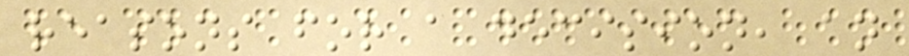reasons for a decision, an
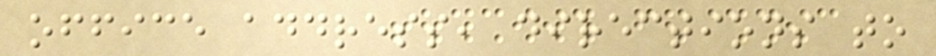office address, directions to
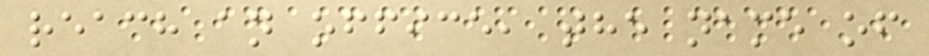reach an office, the name of
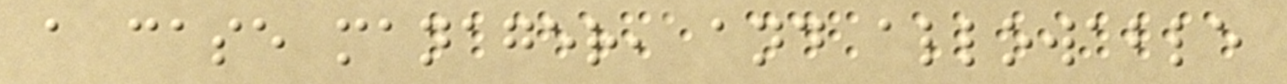a case manager, and allowable
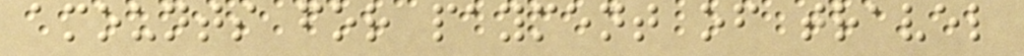amounts for payment of travel
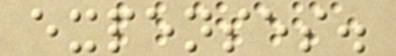expenses.
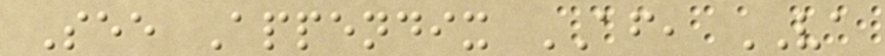See Appendix AF, VA
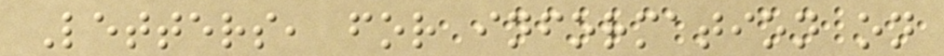Letters, for information on
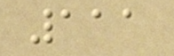111
